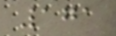171
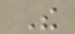The
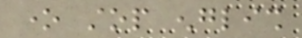one stop english
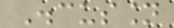Discussion
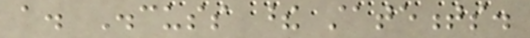a. Discuss these statements.
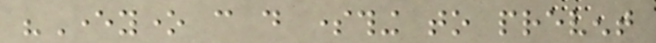"Everyone can do something to prevent
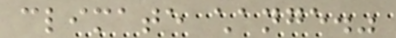climate change."
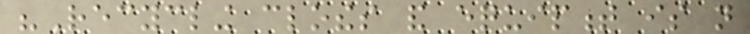"Recycling clothes and equipment is not
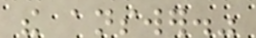the answer."
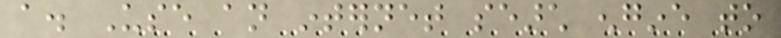a. Use an internet search engine to
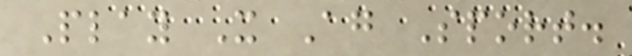Play It Again Sport.
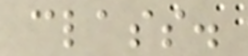class.
